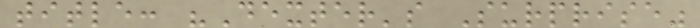title: "Dexter's Surprise"
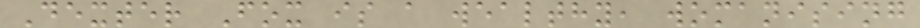Dexter Fox is a wealthy, womanising
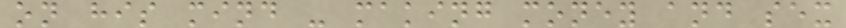on his mind - making money and sex
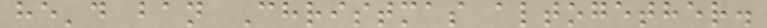he'd ban Christmas altogether.
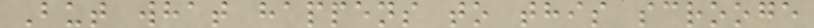But what happens to this scrooge
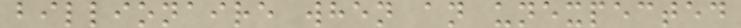billionaire when an unexpected
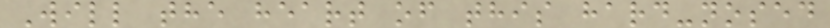Will the heart of this hard-nosed
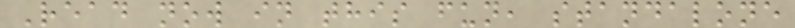Read now in this fun, standalone
